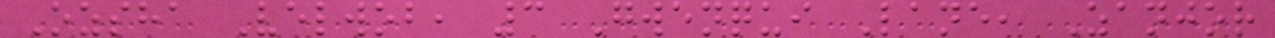Ozsha Velwob, 3 Gwenqui Lane, Zanjor
